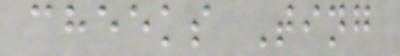cheeks Ting
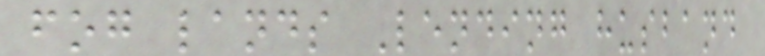fog lands Lending husband
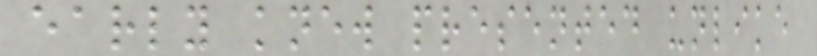early knew presented unlike
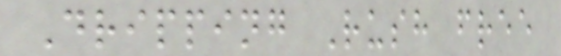Dripping Rush free
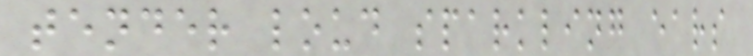tender loud sparkling ears
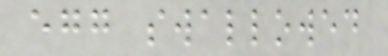egg swallowed
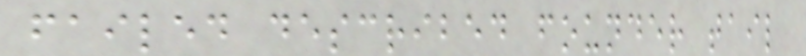failed described founder tail
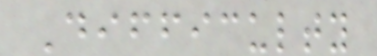Difficulty
